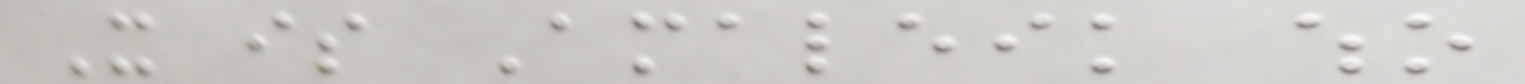It is Amaleik who
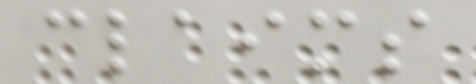claims
